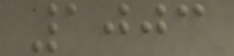1003
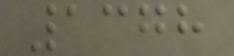1378
